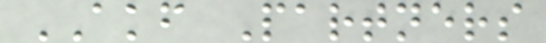AKF Partners
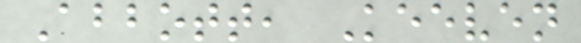Abbott, Keeven
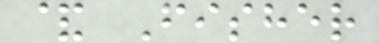& Fisher
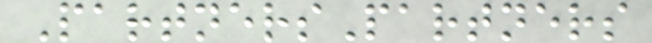PartnersPartners
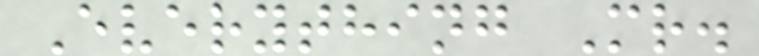Everything Mr.
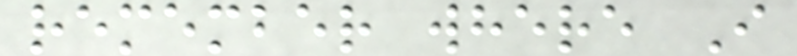remember where I
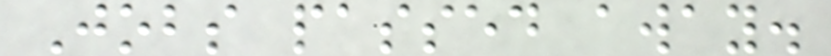Jobs passed away.
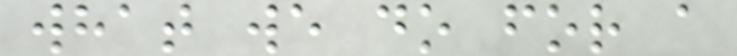what we do for a
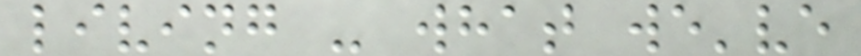living - what we've
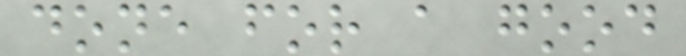done for a good
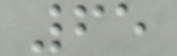65
